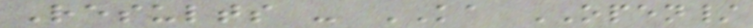Results - KA OPEN/
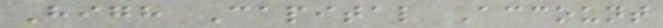High Capital Account
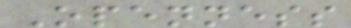Openness
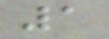1
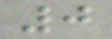0
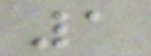1
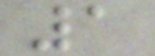1
